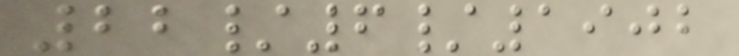22/6/1902
